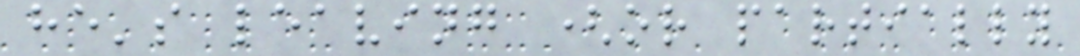he's leaving (or partially
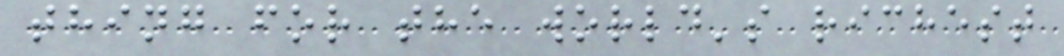thing for the world's richest
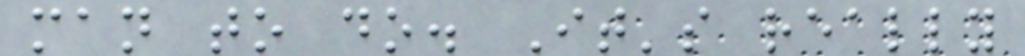man to do. It's really
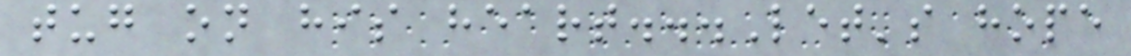tug on his heart...Let's hope
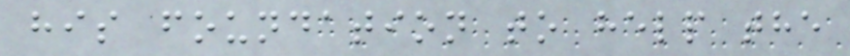his foundation to help the
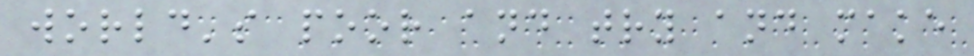world's poor and try and make
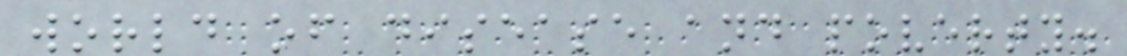world of disease and poverty.
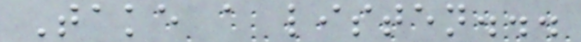Take a listen...
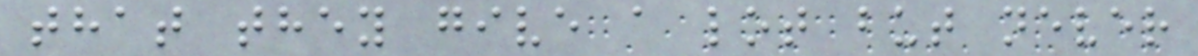that they give a lot but never
